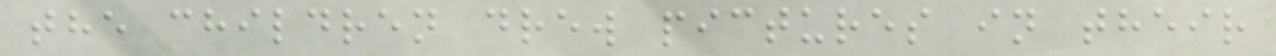the children drew pictures in their
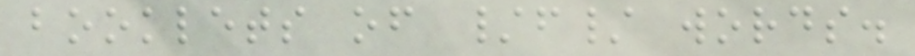booklets of /f/ words.
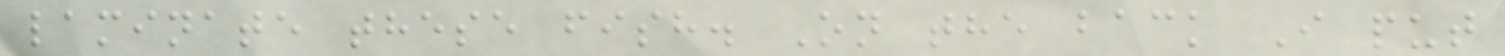laminate these fish. On the back I put
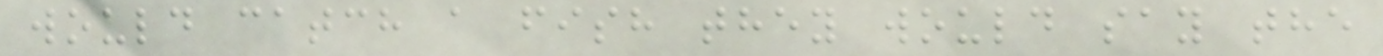would catch a fish they would say the
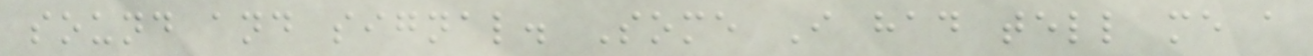sound and signal. Some I had tell me a
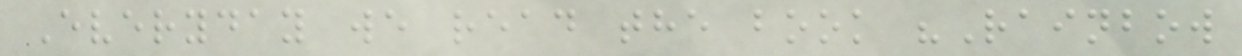Everyday we read the book "Rainbow
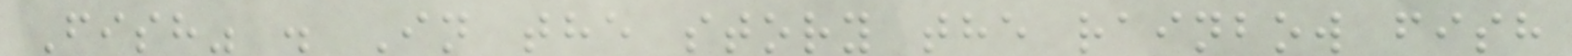Fish" . In the story the rainbow fish
